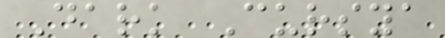Dark Cursya
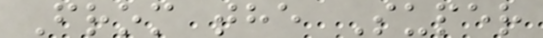From the Super
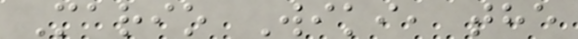Mario Wiki, the
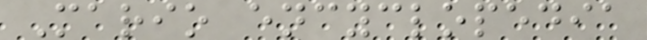Mario encyclopedia
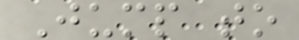Jump to
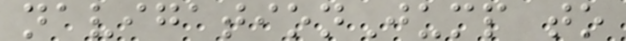navigationJump to
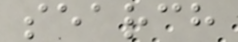search
